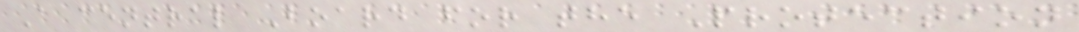A central Board for the Protection
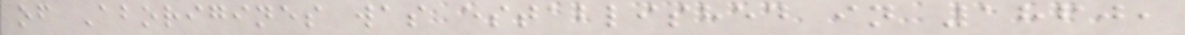of Aborigines was established in 1860,
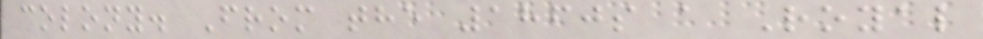colony. From the 1860s a Royal
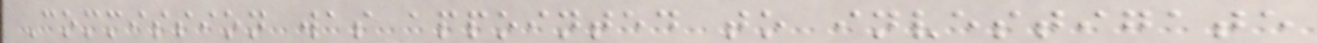Commission was appointed to investigate
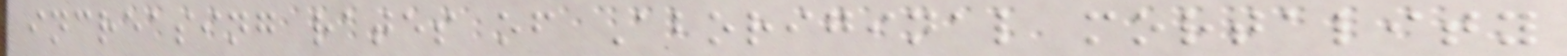increasing rates of Aboriginal mortality
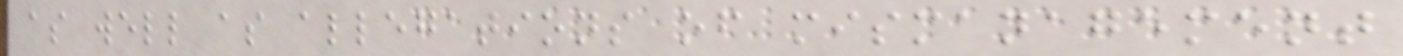as well as allegations of mismanagement
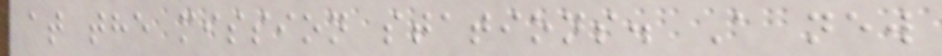at the mission stations. A new
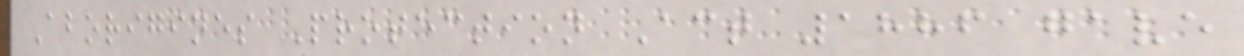Aborigines Protection Act 1886 gave
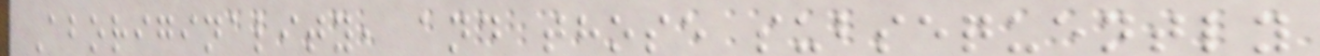Aboriginality, and those subsequently
